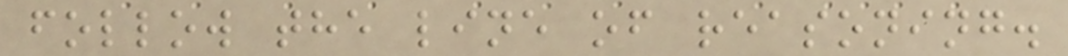follow the line of reasoning.
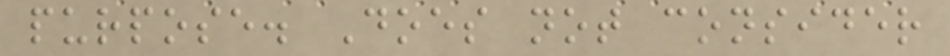purpose. Does not consider
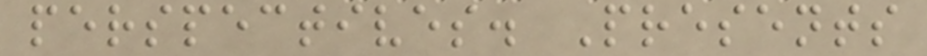perspectives. Presents
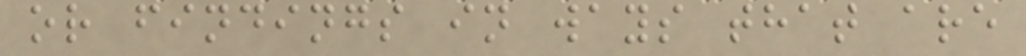or findings in ways that are
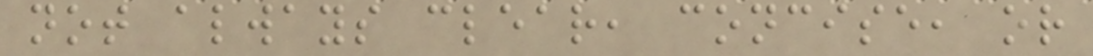not always clear, concise, or
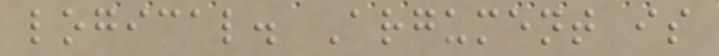logical. Argument is
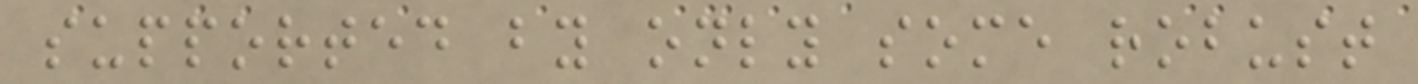supported by only some robust
